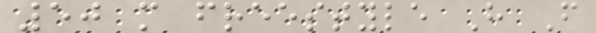50 m freestyle H F
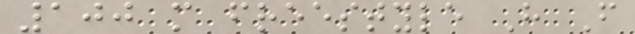100 m freestyle H F
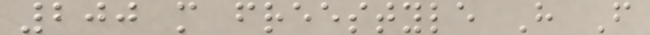200 m freestyle H F
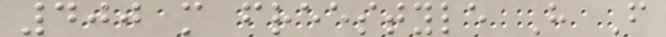400 m freestyle H F
